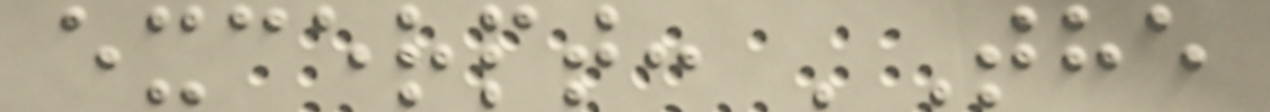excerpt: 'The
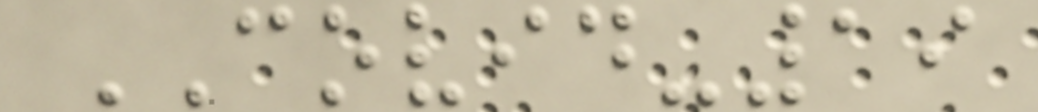COVID-19
